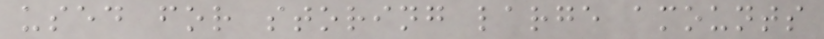used for storing large amounts
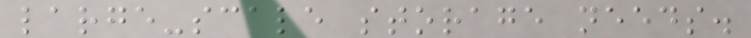large-scale storage needs.
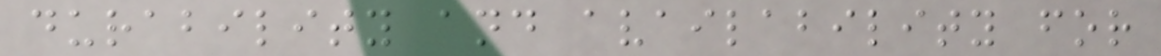durability and availability for
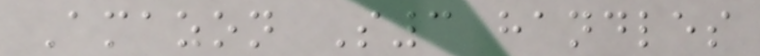Amazon S3 handles
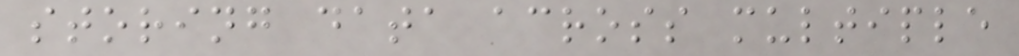storing data across multiple
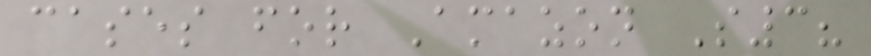cases for Amazon S3?
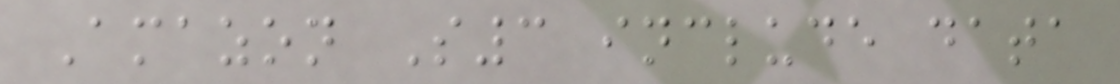Amazon S3 include data
